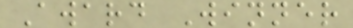Award Winner
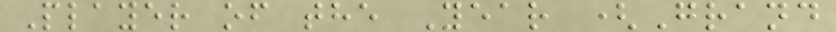Player of the Year (Grand
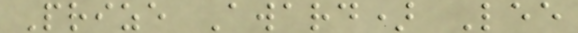Prize Award) Lee
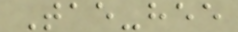Tae-hee
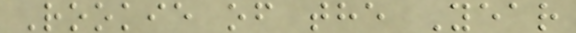Rookie of the Year
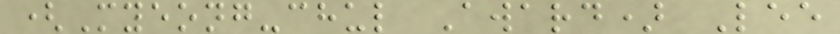(Myeong-chul Award) Lee
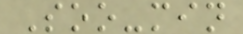Soo-min
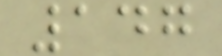147
